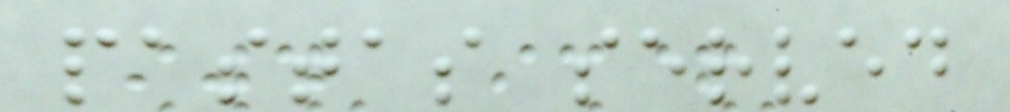pastas served
